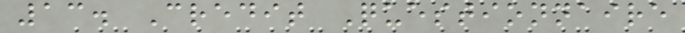13. Credit Questionnaire
